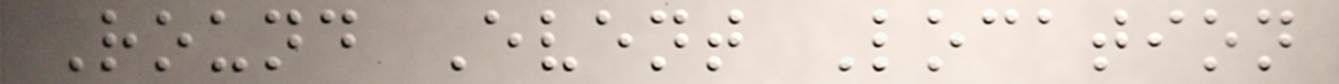Round Event Location
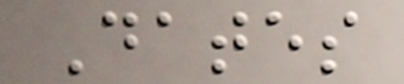Dates
